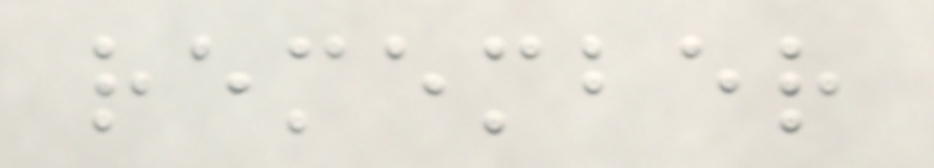remember
